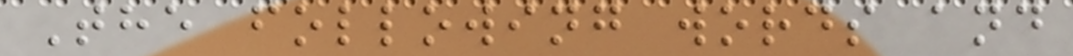The following words and
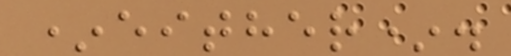*either*.
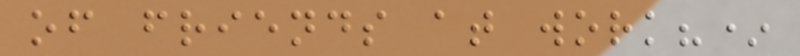of friends at work?*
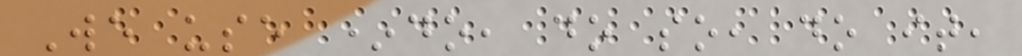We use *do, do so, do it,
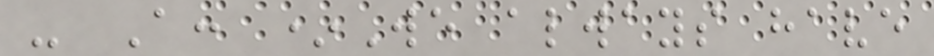- A: *We always have
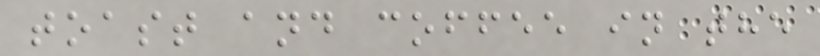toast and coffee in the
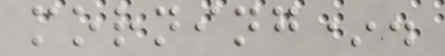morning*.
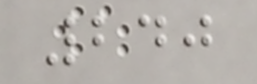240
